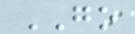GO
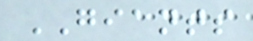GIANTS
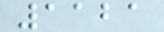1121
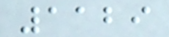1129
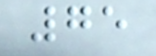75
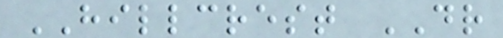HILLCREST DR
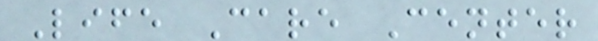Life Care Center
